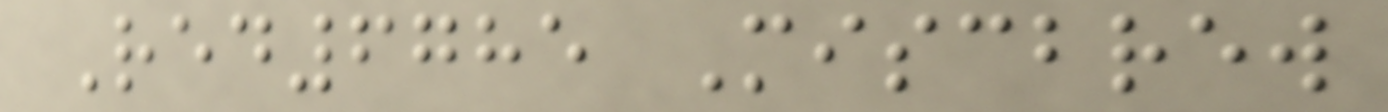Red6785 Miscbrew
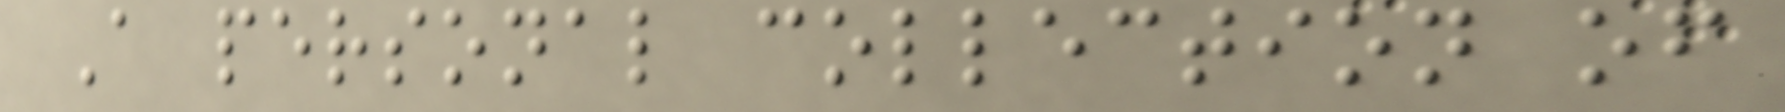A personal collection of
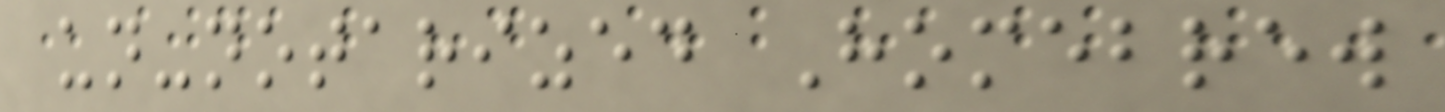un-notarized Homebrew
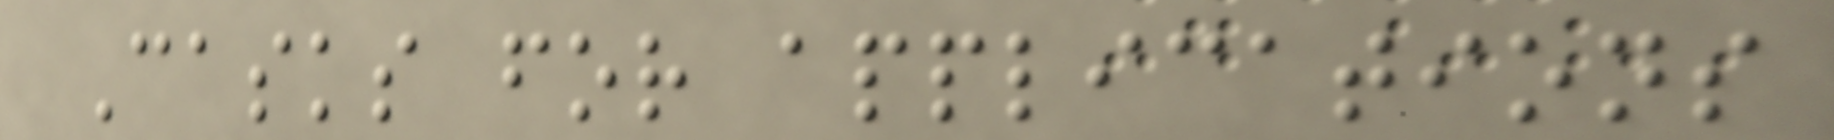Casks for applications
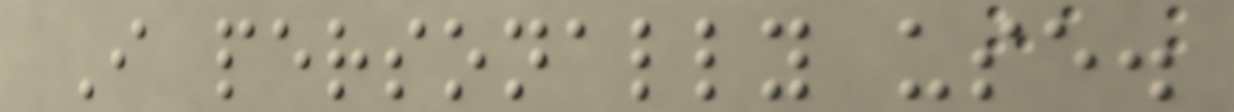I personally use.
